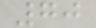70
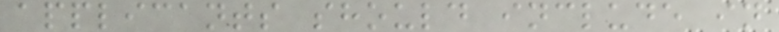applicants should include in
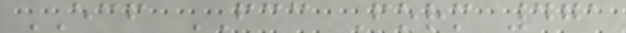ECF FCC Form 471
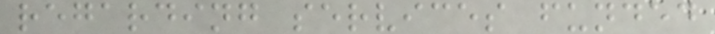regarding services funded
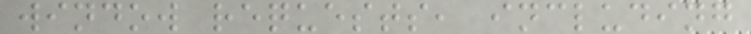window requests, including
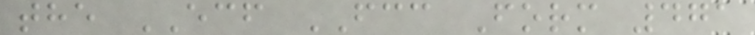the ECF FCC Form 471
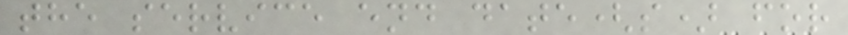the service end date(s) for
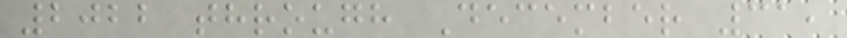2022 through December 31,
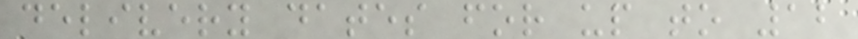delivery dates for up to 12
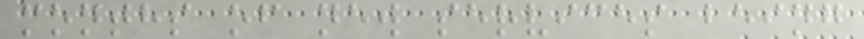months of new services being
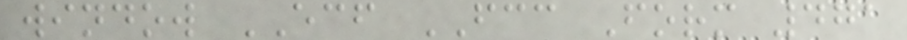window ECF FCC Form 471
